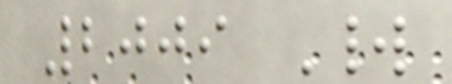2009 World
